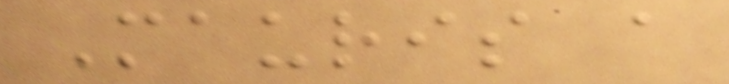Mauris a
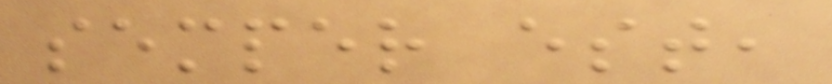semper est,
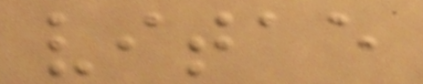vitae
